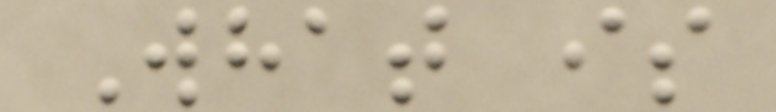What is
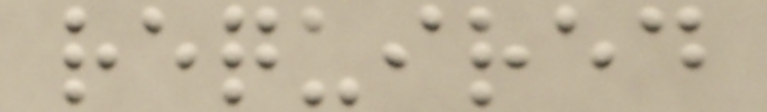required
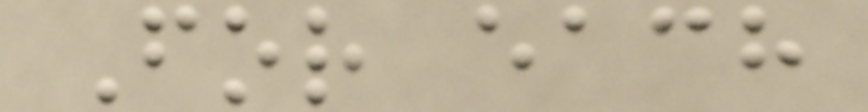For each
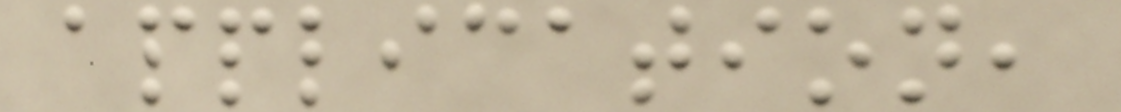application,
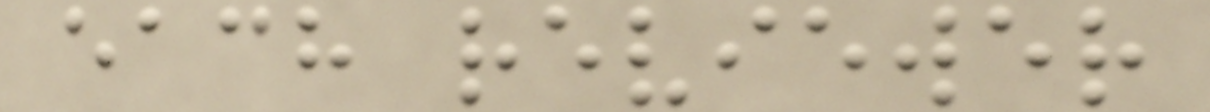each reviewer
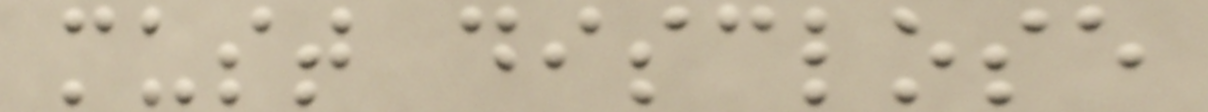must disclose
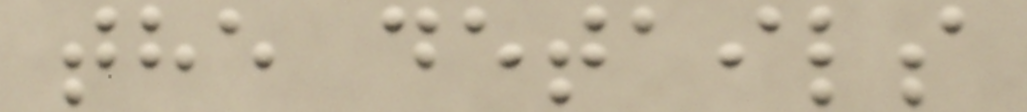the details
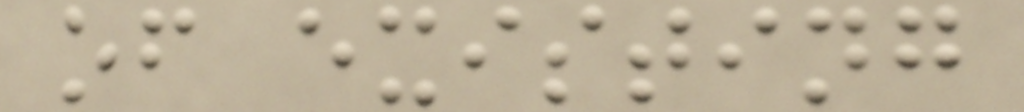of existing
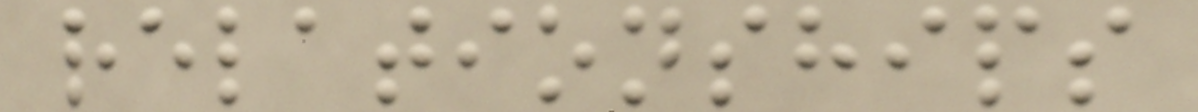relationships
